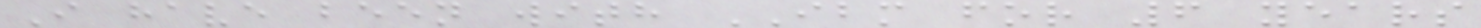I have been with IBM for 6 years
